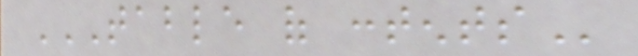TABLE OF CONTENTS
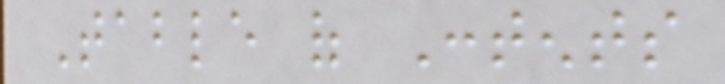Table of Contents
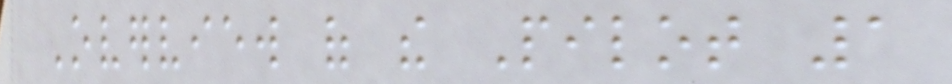Overview of the Pilot 1
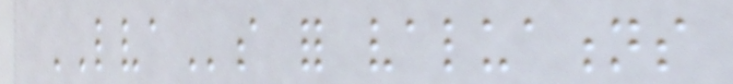LVAs for valuations
